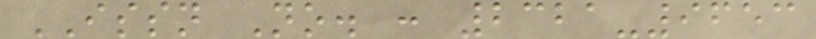ISSN No. : 2321-9653
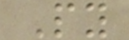Py
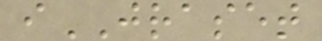iJRASET
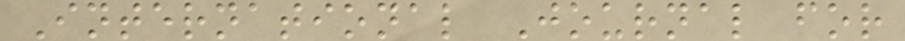International Journal for
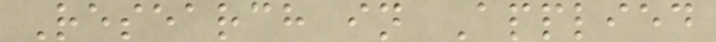Research in Applied
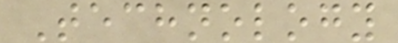Technology
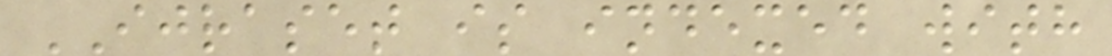IJRASET is indexed with
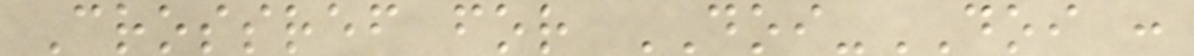Crossref for DOI-DOI :
